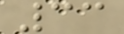33
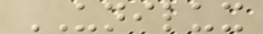UNILUX
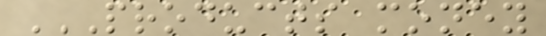PRODUCTS MONEY
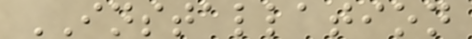INSTALLATION
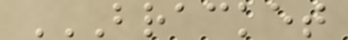BRACKET
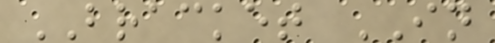BRACKET IN
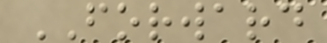FORWARD
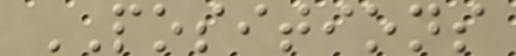POSITIONS
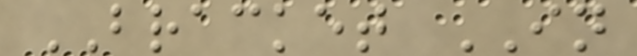BRACKET IN
